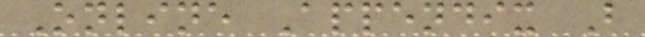Online Appendix B
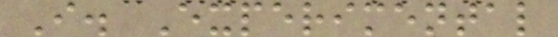I. Experimental
